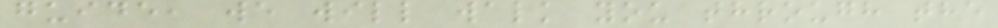guide, we will walk you through the
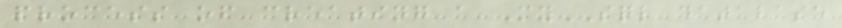process of creating a MySQL database
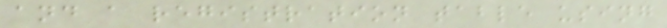and a registration table using
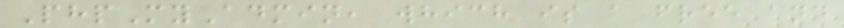PhpMyAdmin, which is a free and
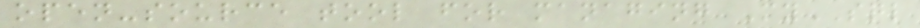open-source tool for managing MySQL
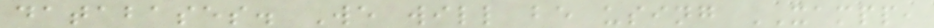databases. We will be using XAMPP,
